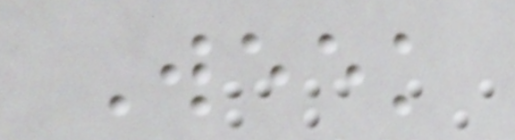Week
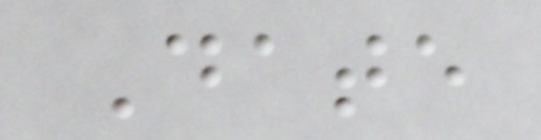Date
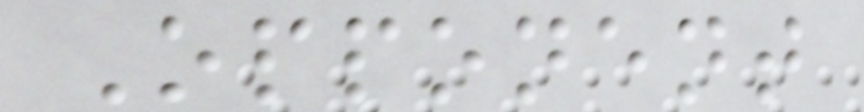Opponent
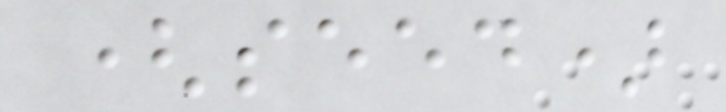(seed)
